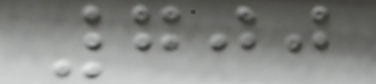700
